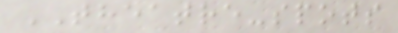THEATRE-spots
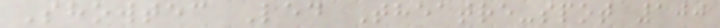Showtec Led Theatre-spot 100
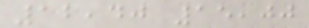12,40 15,00
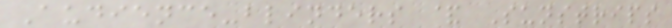Audience-blinders & Sunstrips
